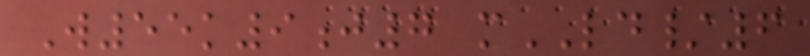W55k9j7 mLD/6
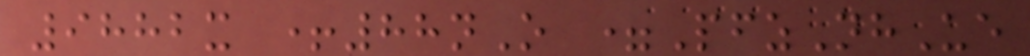9882x +88nO =PfzNhUe
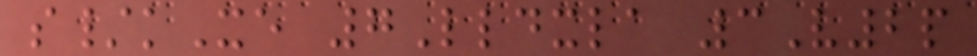s/kXe 7Lldxla 3V2p
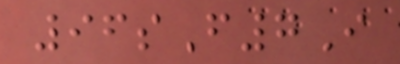96sF7I
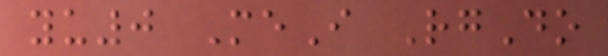yu0 MeI RgDo
